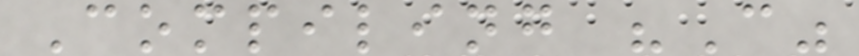Compiling "C"
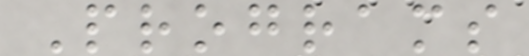Programs
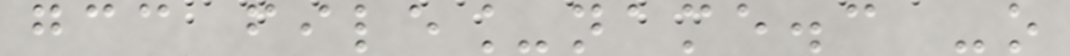gcc file_name.c -o
